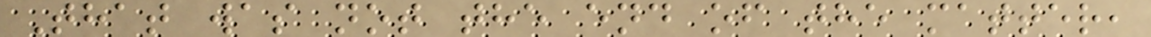That was not the end of the matter,
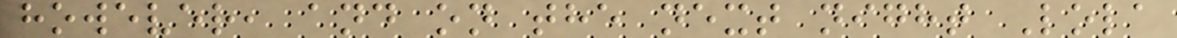however, and on the next night Lola
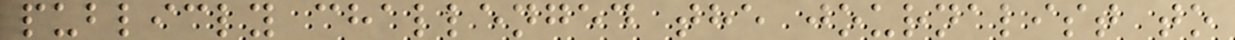publicly challenged the journalist to
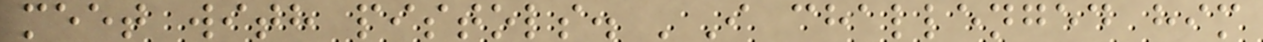meet with pistols. 'I challenged him
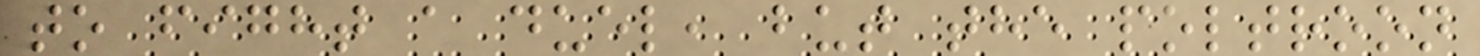to fight a duel, but the poltroon
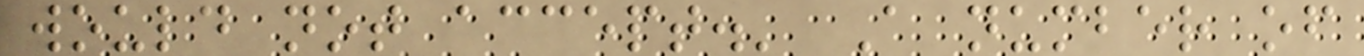would not accept.' A number of
